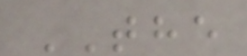THE
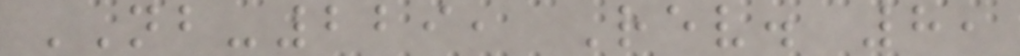NB-229, Rev. 8,
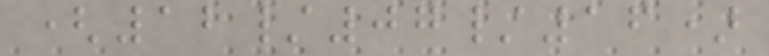(12/07/16)
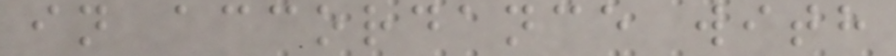in accordance with
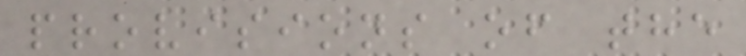provisions of the
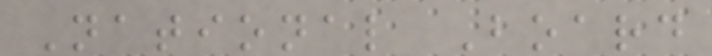National Board
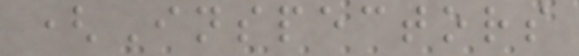(Inspectors
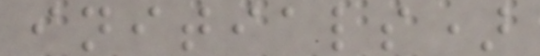initials)
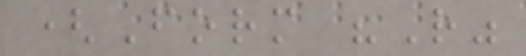(Form "R"
